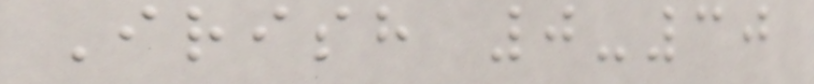Irish 0-30
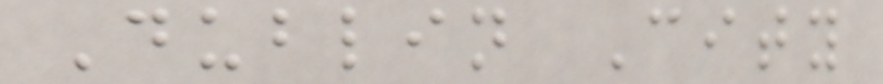Dublin City
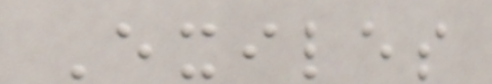Exiles
